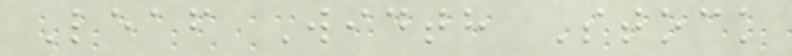Leaf Width Stock
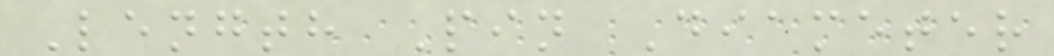Length Pin Diameter
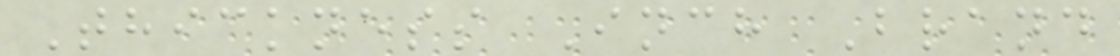Thickness Inch Brand
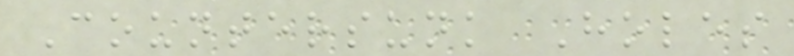Countersunk Holes
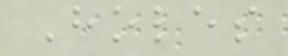Holes
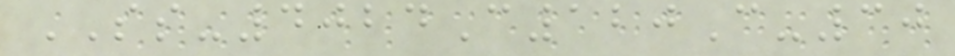SS-4024C120C-30
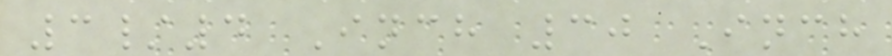3/4 Inch 30 Inch
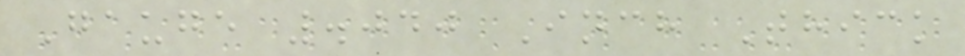Gauge .040 Inch Thick
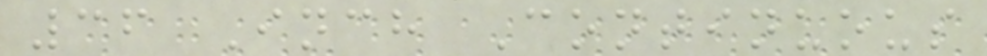36 Inch Continuous
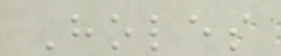Holes
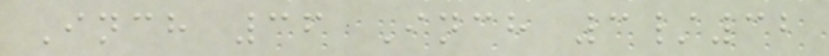Inch 36 Inch 3/32
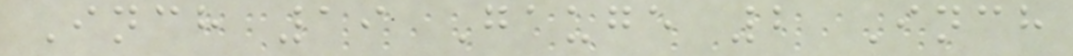Inch 19 Gauge 2 Inch
